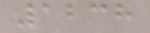1238
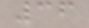36
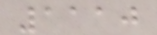1110
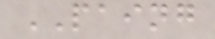PAING
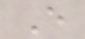E
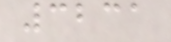3231
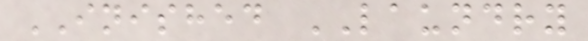INISHED LAUNDRY
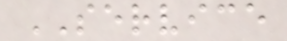SERVICE
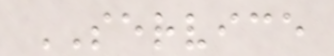SERVICE
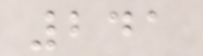241
